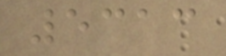5313
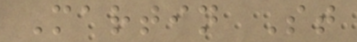Martin St
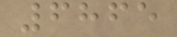6865
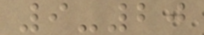9-20
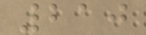210
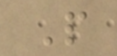P
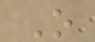O
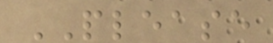PLEASE
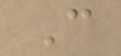C
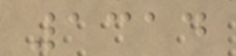1314
